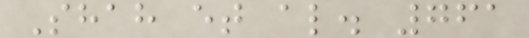Shah et al. 761
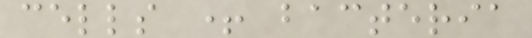cells + bacteria
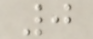0
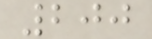200
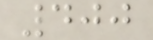400
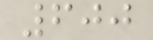600
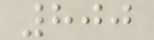800
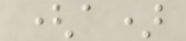(a)
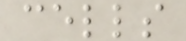cells
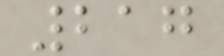217
